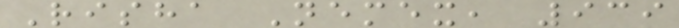Risha Nemex, 939
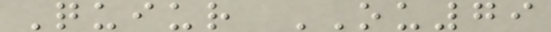Quiur OU79
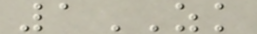1ZK
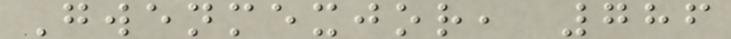Gwenmexjor, 786
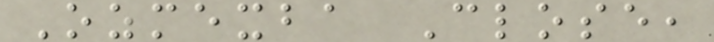Ozmexba Close,
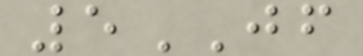5JF
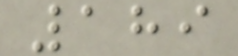189
